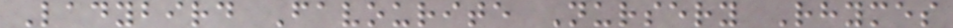Ladybird Favourite Nursery Rhymes
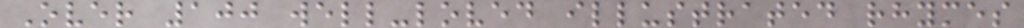Over 100 well-loved illustrated rhymes
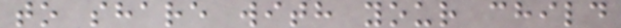to share with your child
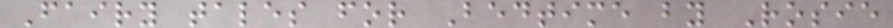Fairy tales for Bedtime by Rosie
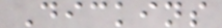Dickins
